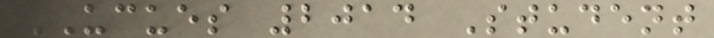UCUES 2014 Student
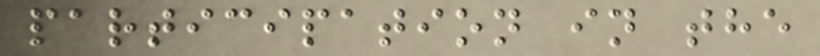participation in the
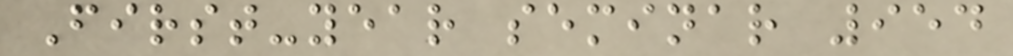First-year seminar 954
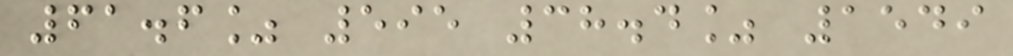61.6% 595 38.4% 1549
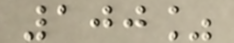100%
